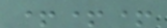+++
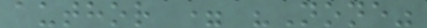author = "None"
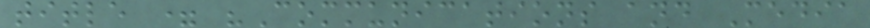title = "Communications and Media
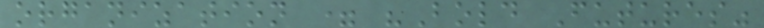organization = "Bold Futures"
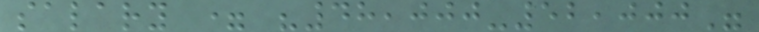salary = "48,000-52,000"
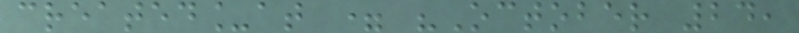created_at = "October 24,
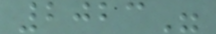2023"
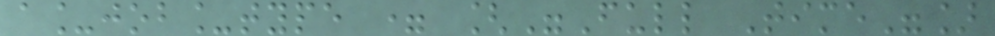a_job_type = ["Full Time"]
